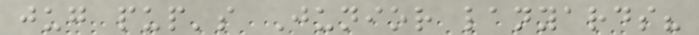jug pup's Junior lanyards?
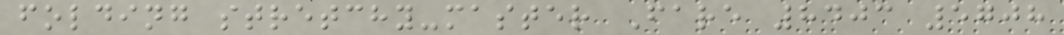folding stretchy-master Fare 8403 5708
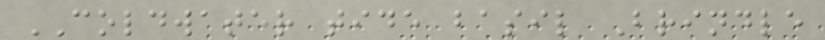COLDWATER tide basil Brindle
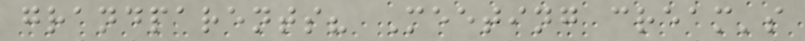grandparents? Meeting cream's
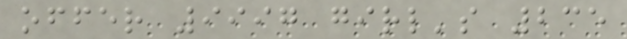offer 9997 girl's 235
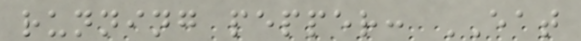running pepper: EAT
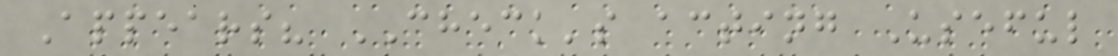Appears? CHECK's acting Useful
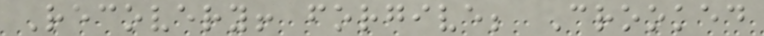Recovery! forgive; Crooked
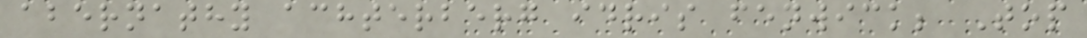abernathy achterberg idris fenwick; Top
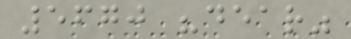5670 "dear"
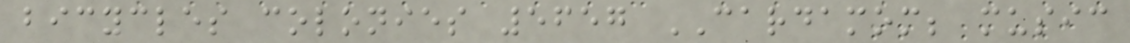bicycles colonies 5657 CARDAMOM; music
